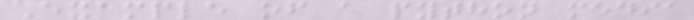Example of a python media
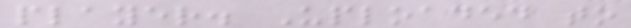player. Uploaded to
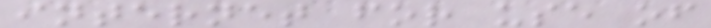internet for use of
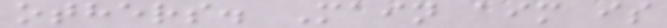others. Main aim is
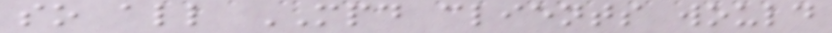so all MPD clients would
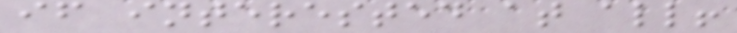if interested at all!
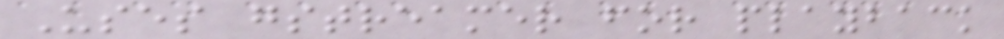Uses gstreamer for playback
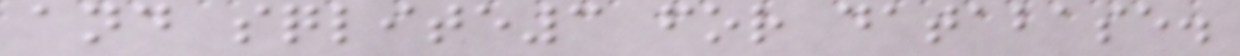and sqlite3 for database.
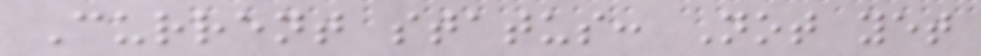Current status: Not yet
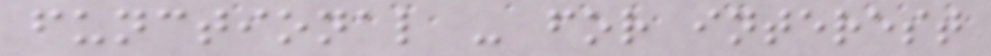functional - for interest
